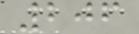206
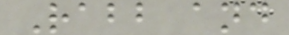Rabb and
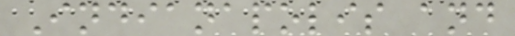Indianapolis and
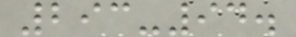293-94.
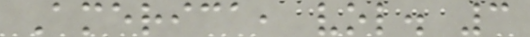America, vol. 3
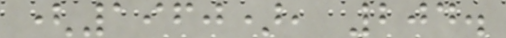(1960), 204.
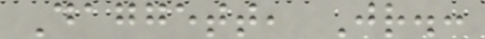Daggett, Jr.:
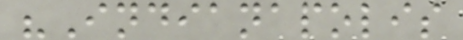"Indianapolis
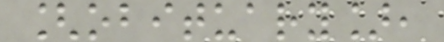[obituary],
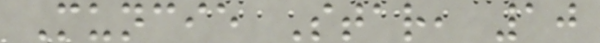Muncie Star, 10
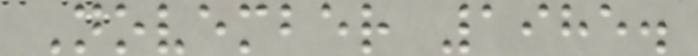November 1985.
